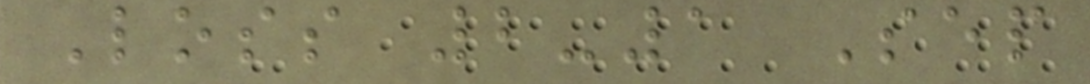Loss 2-1 Sep
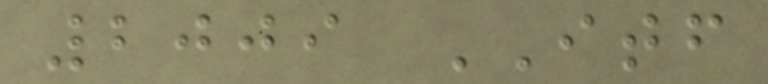2009 ITF
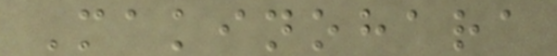Makinohara
